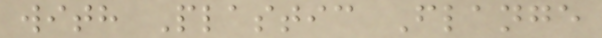with Plastic Flange
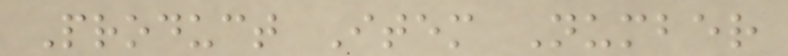Product Item Number
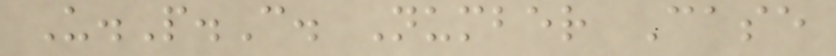U.P.C. Number Case
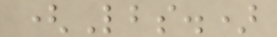(Lbs.)
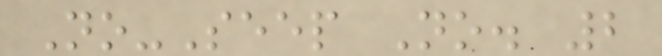No-Seep No. 2
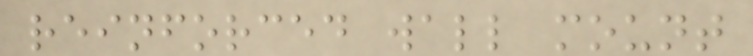reinforced wall mount
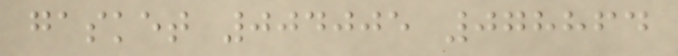gasket 004005 078864
